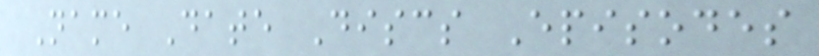Name Date Discs Episodes
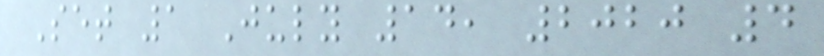Set 1 July 14, 2020 4
